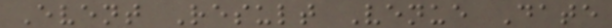Event Result Venue Date
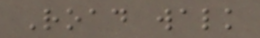Road walk
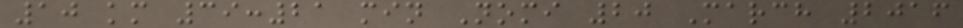10 km 39:21 min Nomi 20 March 2016
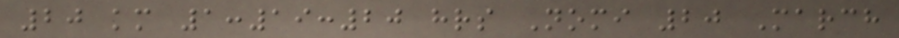20 km 1:19:20 hrs Nomi 20 March
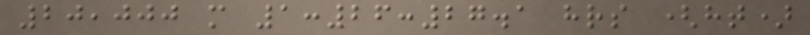20,000 m 1:26:27.1 hrs (ht)
